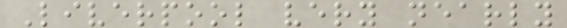Liverpool very nearly
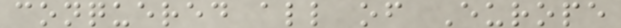conquered all of Europe
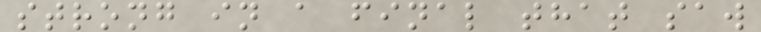strong in a final that saw
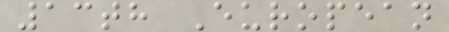13th European
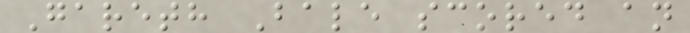Gareth Bale scored an
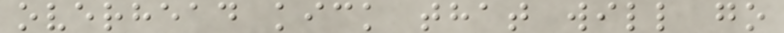overhead kick that will go
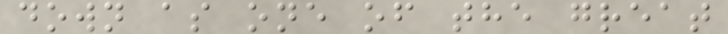down as one of the great
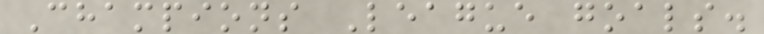Champions League goals.
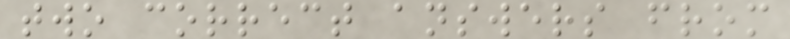two correct answers from
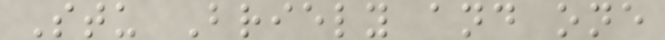Stu Briely and one
